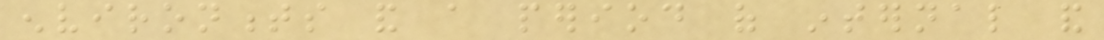environments and a period of internal and
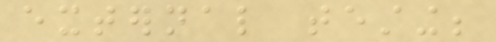external testing;
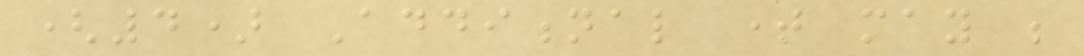(4) Additional time may be
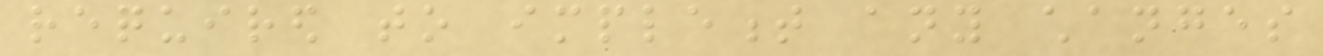required to implement any changes
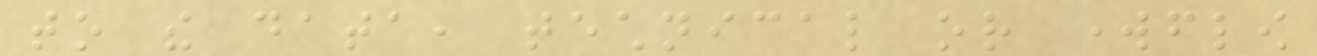to the data, technical or workflow
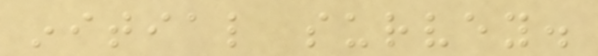initial survey.
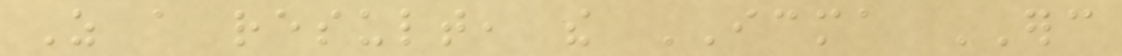As a result, the ICMA ERC
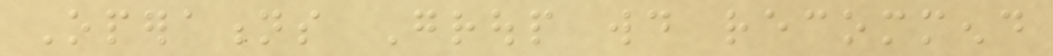Operations Group would recommend
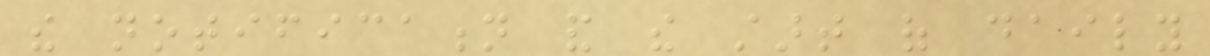the notification and the start of daily
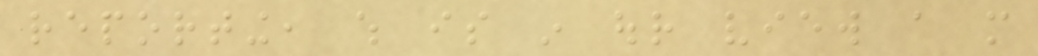reporting, which is in our view a more
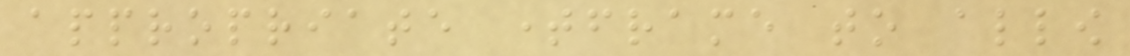appropriate timeframe to allow
